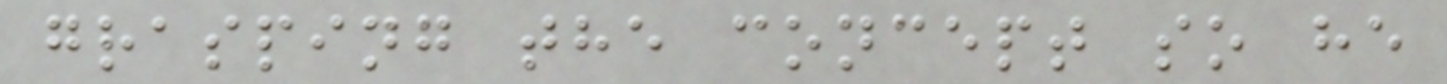grasping the concept so he
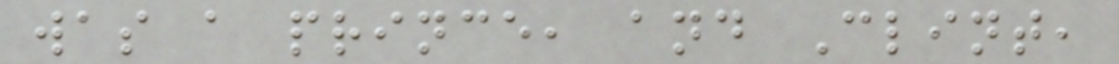was a prince, and Clint,
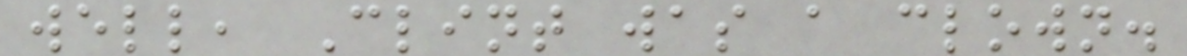well, Clint was a clown.
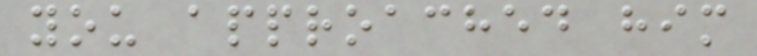you approached him
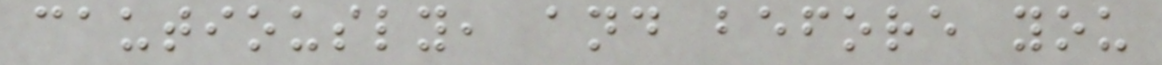cautiously, and before you
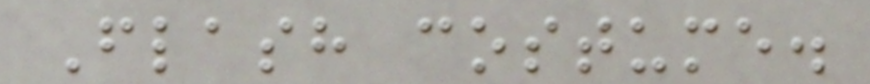Flash costume.
